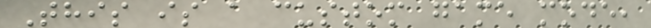This is a custom game mode,
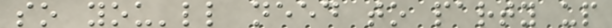so you'll need to party up
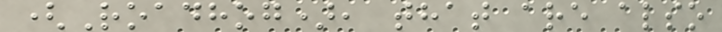(Roadhog), that are also
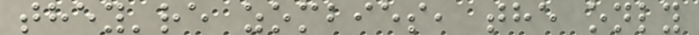they're zombies, the only
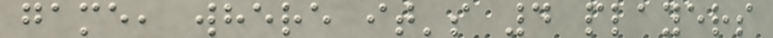game, where it's 4 players
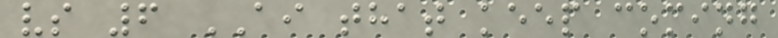vs 6 AI that keep coming
